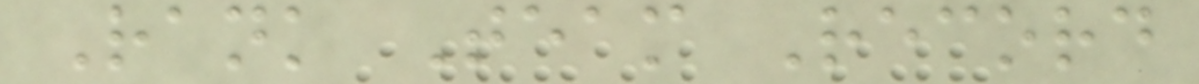Rank Team Record
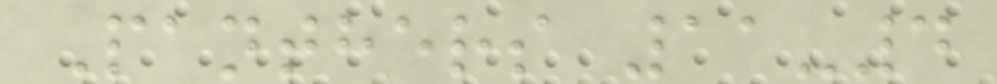Panthers 11-4
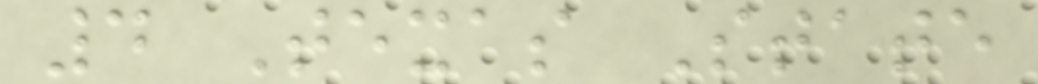4 Texas State
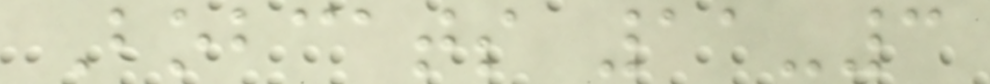Bobcats 11-3
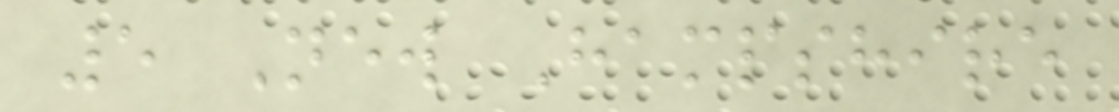5 New Hampshire
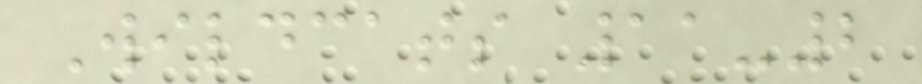Wildcats 11-2
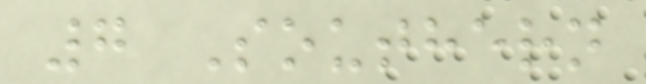7 Southern
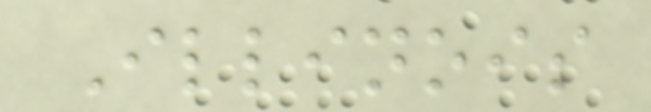Illinois
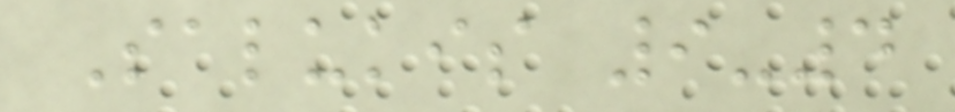Salukis 9-4
